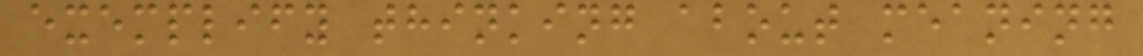exemplify thinking about meaning
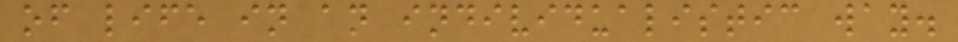of life in an individualistic way.
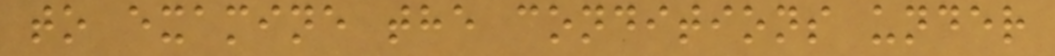to examine the conditions under
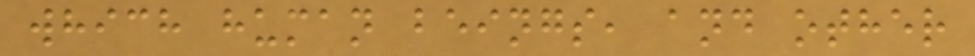which human beings, and other
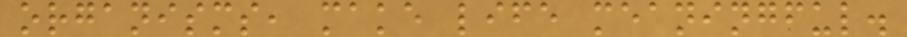organisms, make life meaningful.
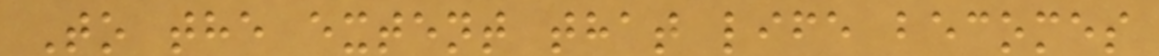To the extent that life becomes
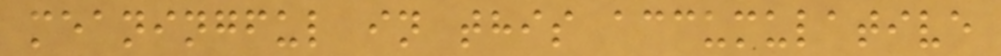meaningful in this accumulative
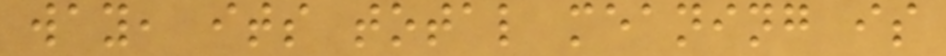way, its total meaning is
